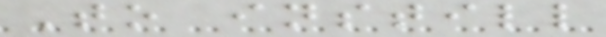To instill
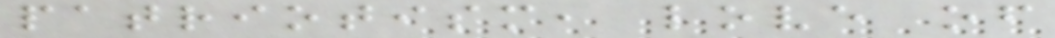patriotism, love of
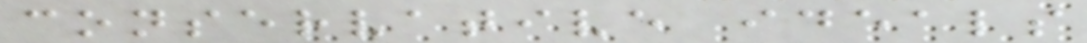conservative ideals
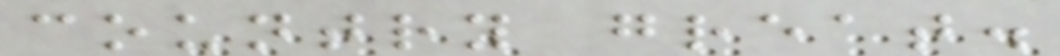country great.
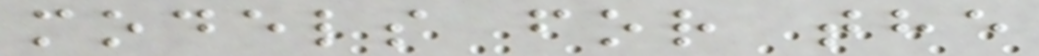models for the
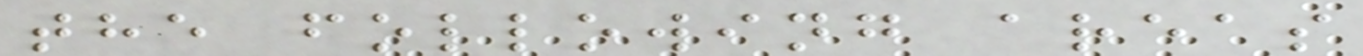the following areas
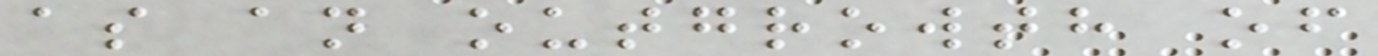as an outgrowth of
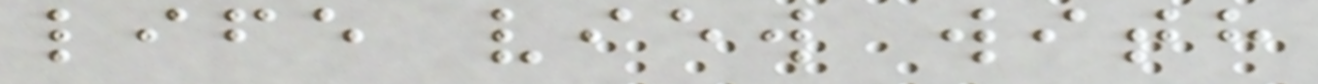life view with
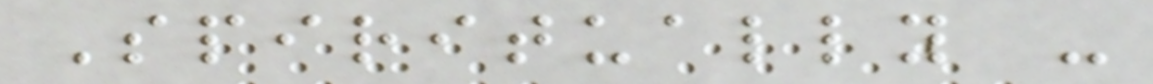Spiritually -
